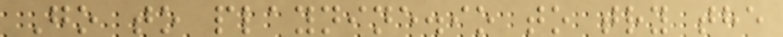Go to playnine.io to try the
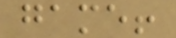game!
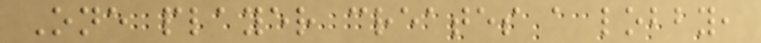One player creates a lobby,
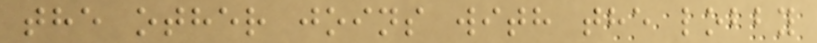the other joins with the lobby
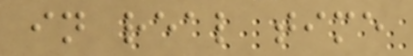in real time
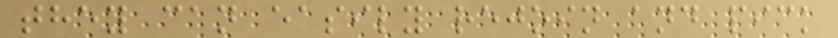they can easily rejoin and pick
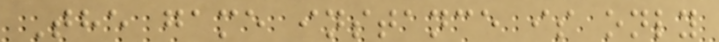The game instance is only
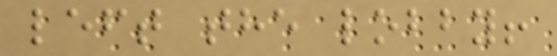left the lobby!
